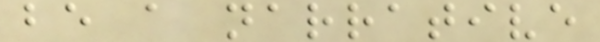be a narrative
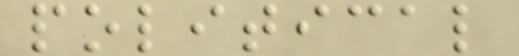political
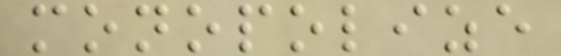monopolize
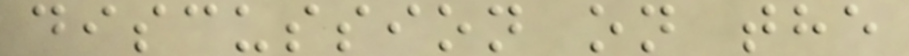discussion on the
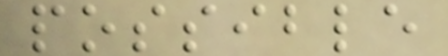possible
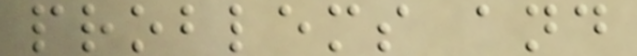problems and
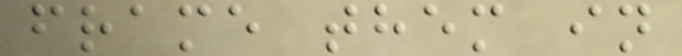frame them in
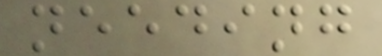needing
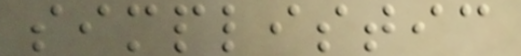simplistic
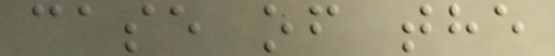case of the
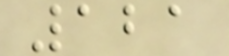121
